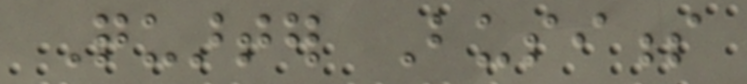Quarter Business
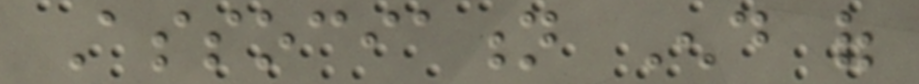Association End of
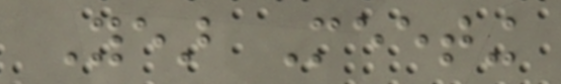Year Meeting
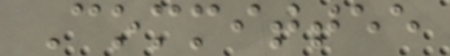Committee
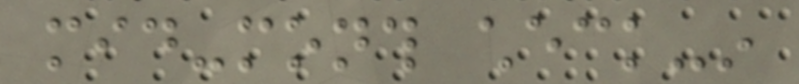mid-month check-in
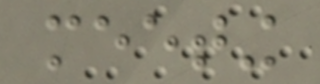meeting
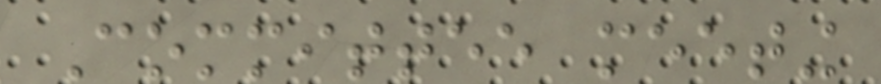Committee meeting
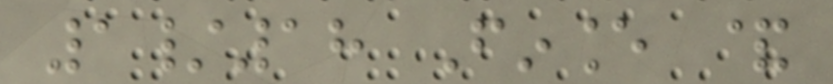1/18 Finance &
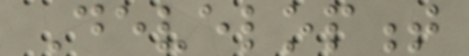Development
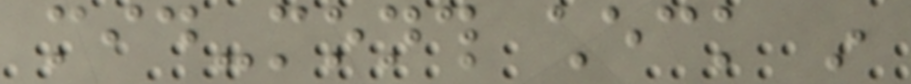mid-month check in
